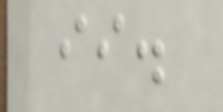ii.
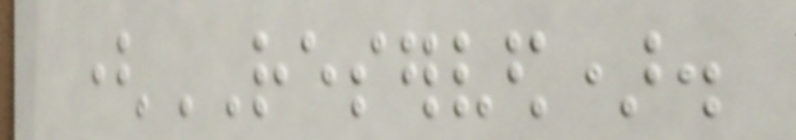(RESERVED).
